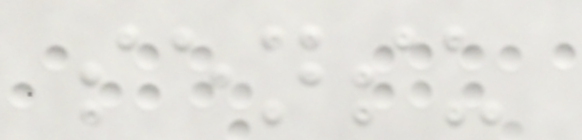sensu
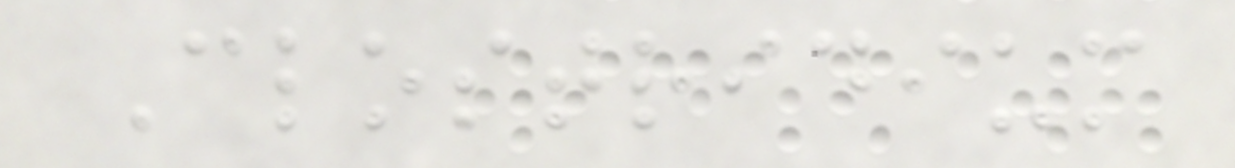Clostridium
